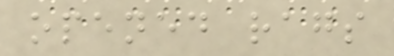opened rags
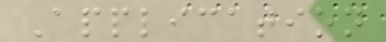Application
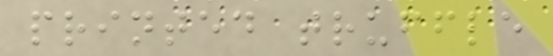printed truffle
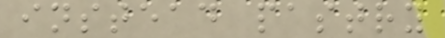instead pastry
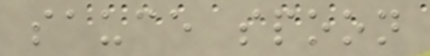sauce spoon
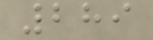289
